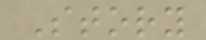Story
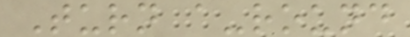Turn a-round
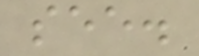see.
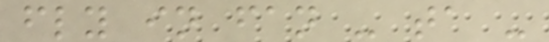fly in fan - ta -
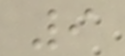9
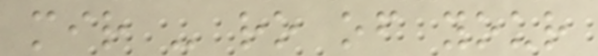mir - ro of your
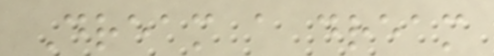Dream a dream
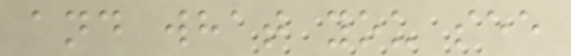and what you see
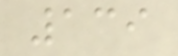139
